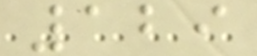129
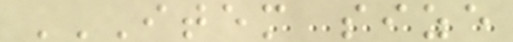ITEM SIZE
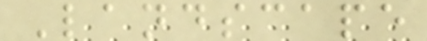Landscape
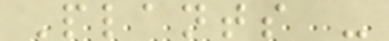Plants -
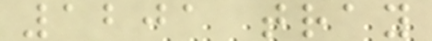1201 tray
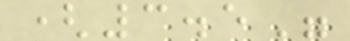(3.5"
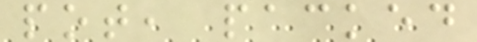pot, packed
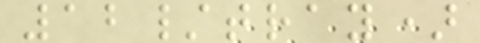12/tray)
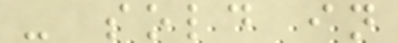- sold in
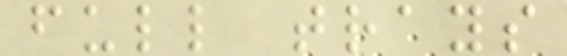full trays
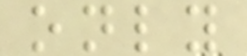only
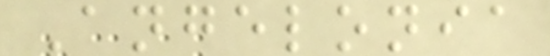Angelonia
